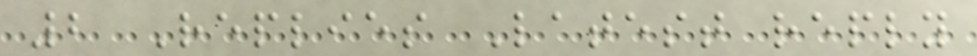2 Replies Latest reply
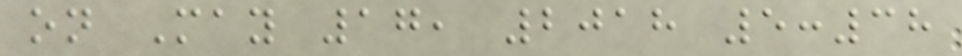on May 17, 2018 5:38
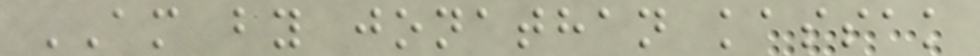AM by jonathan kassak
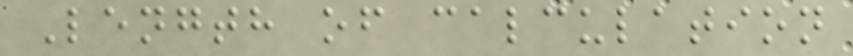Length of calculation
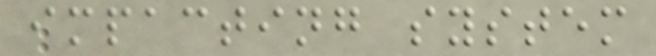impacting system
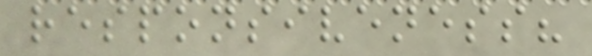responsiveness?
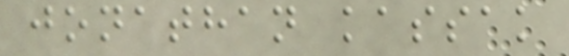jonathan kassak
